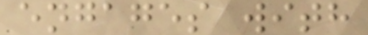engages with
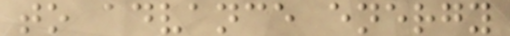to advance energy
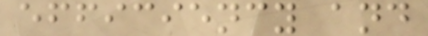efficiency and
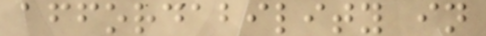affordability in
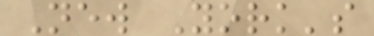New York's
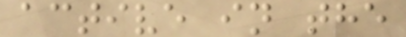active in the
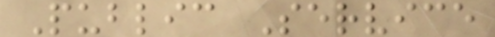Public Service
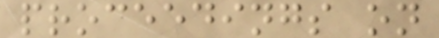proceedings on
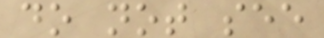do not see
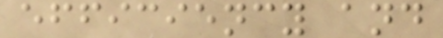efficiency and
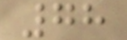78
